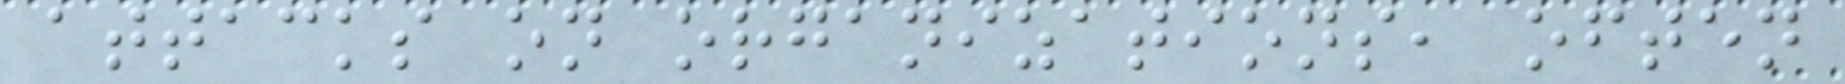attacks on organizations, often
